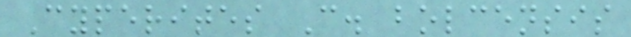Cyperites C. bolcensis
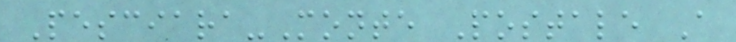Pesciara-Monte Postale A
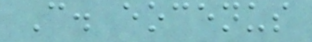C. eocenus
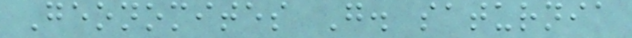Geonomites G. saturnia
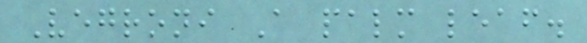Vegroni A palm leaf.
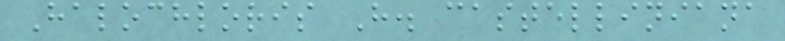Halochloris H. castelliniana
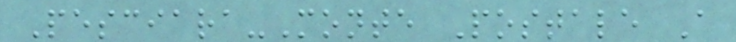Pesciara-Monte Postale A
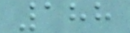188
